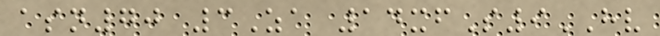asn70 3Za 14xfS9HV
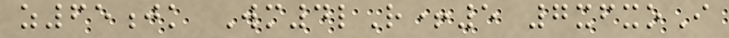z65jk Wm4lR+5 7xfxoI
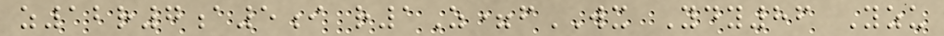z12r7a5i r1Z=fWX Ydy86 Yzu
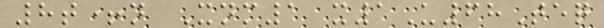8t+n Xnm1 x1U68Teq
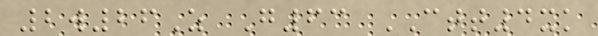2w26Z G63 CTT4xk
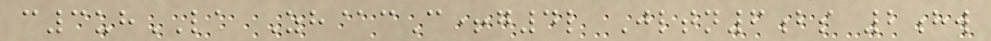c3uhLA Zh@cC+g4l Jltn6bs 2hw
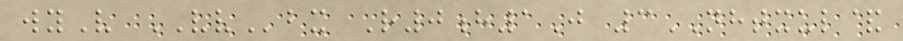wyV VVbx R0h1J 3NHTXUL&
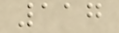117
